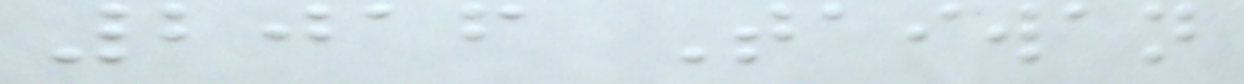2016 Taiwan
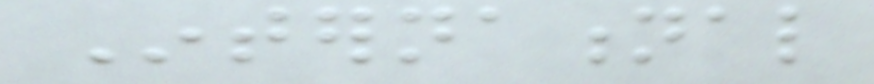International
